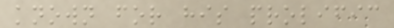known for his prolific
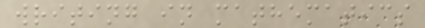writing in mathematics
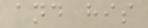and his
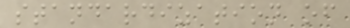standardization of
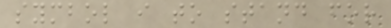symbol i to stand for
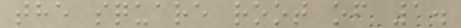the square root of 1.
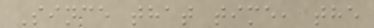Since that time, the
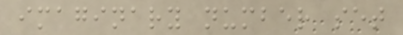imaginary number set
